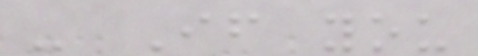- If you
